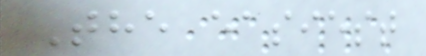The easiest
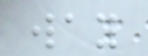way
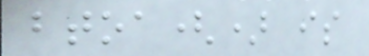btoa() is
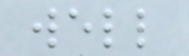well
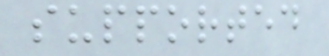supported
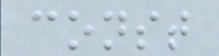const
